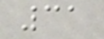31
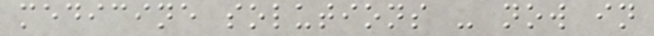medicine solutions - now in
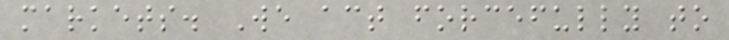markets. We act forcefully to
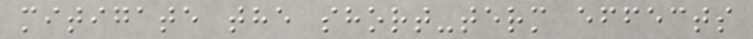mitigate the short-term effects
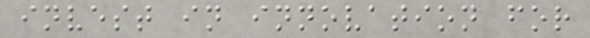invest in innovation for
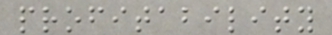profitability
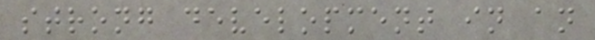strong development in an
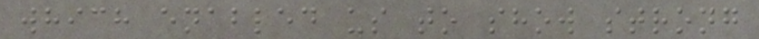which enabled us to show strong
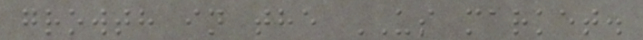growth in the US market.
